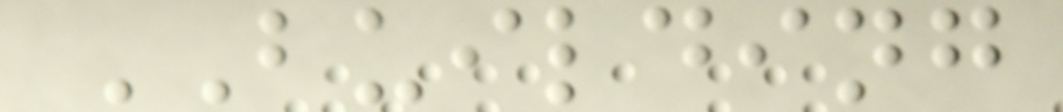BUILDING
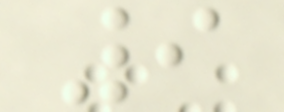9
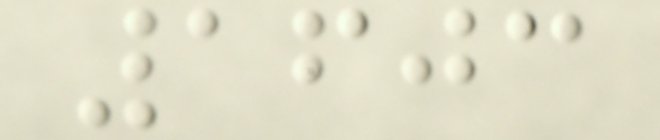1603
